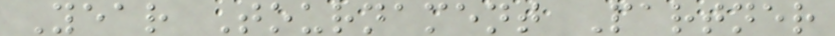Year Tournament Partner
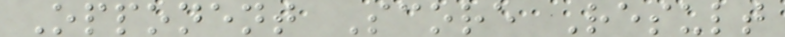Opponent Score Result
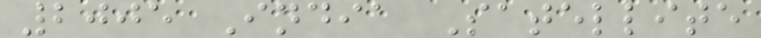2005 India Satellite
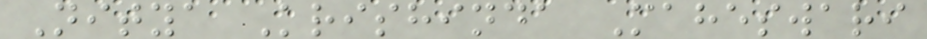Nitya Krishinda Maheswari
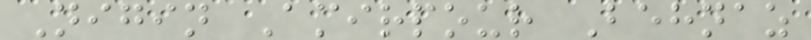Nigin Amirpour Behnaz
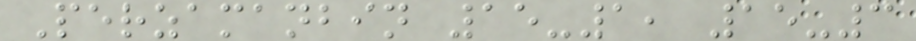Perzamanbin 15-1, 15-3
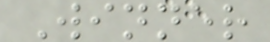Winner
